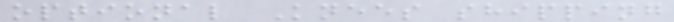optional Knees shipping
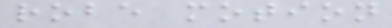robe motion
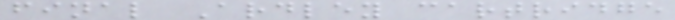final Ardley cartridge
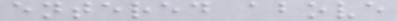entered above
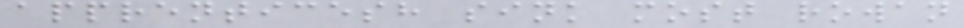apprenticesh sink most rowan
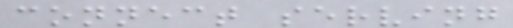connect serving
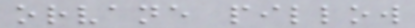orvane pillow
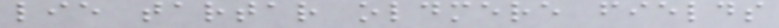lie tartar oldmere fields
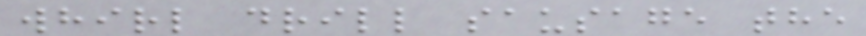whirl drill sausage the
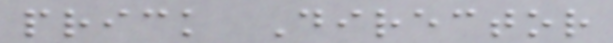prick Director
